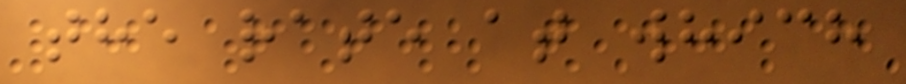the rate at which
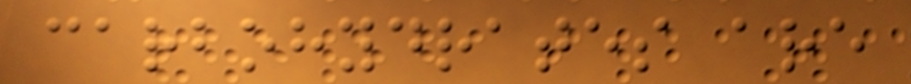carbohydrates are
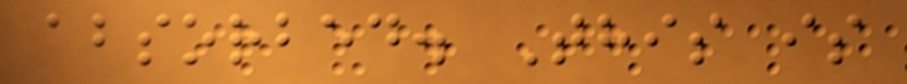absorbed. This is
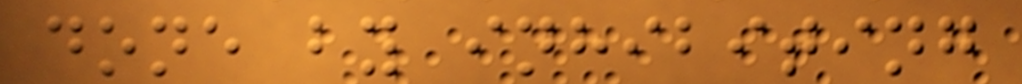done by inhibiting
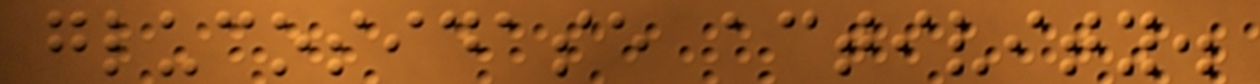glucosidase activity.
